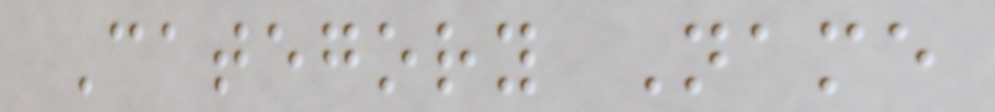Category Name
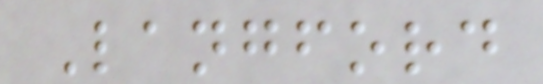Langford
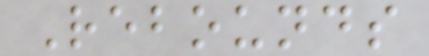Rebounds
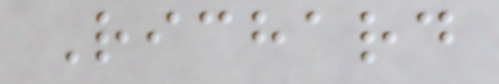Richard
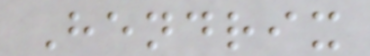Hendrix
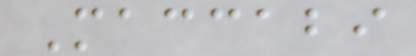Maccabi
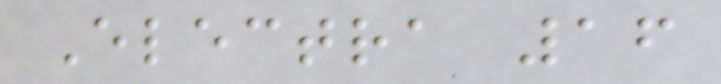Electra 16
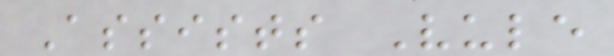Assists Vule
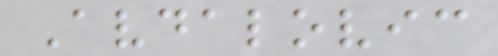Avdalovic
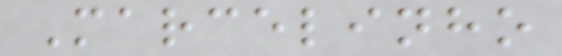Marcelinho
